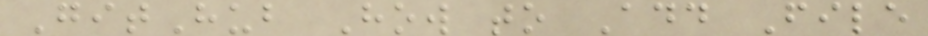GitHub How to Add File
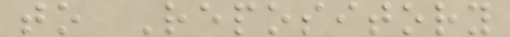to Repository
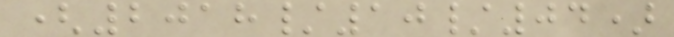(2018/10/04)
